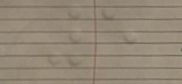5
